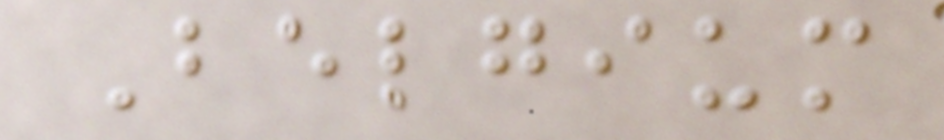Belgium
